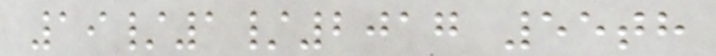19/1/2017 55th
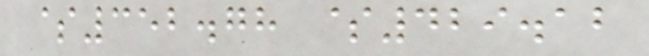$352.78 $429.12
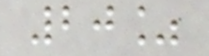20%
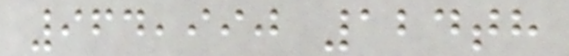964,990 124th
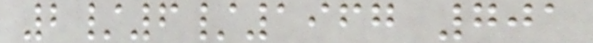2/6/1967 701
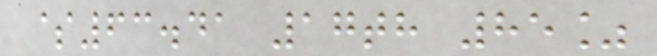$63.41 17th 85%
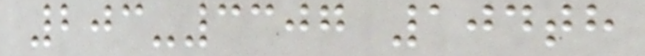203-3307 104th
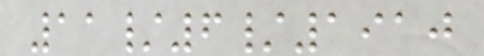11/6/1910
